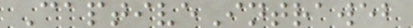CaptiveIntraweb
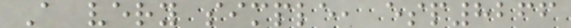A very simple, esp8266
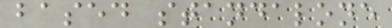based standalone
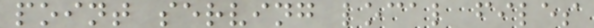point serving local files
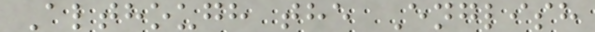Although the English
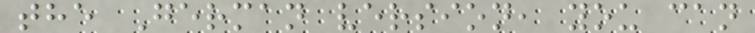the German version, you can
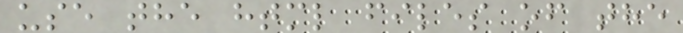use the html files of the
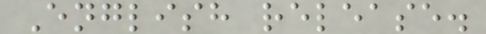English release.
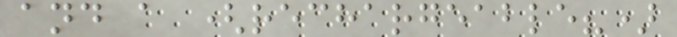and a (rechargeable?)
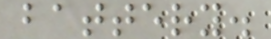battery.
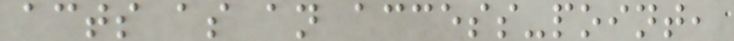acts as an access-point,
